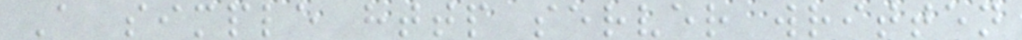A simple http server written
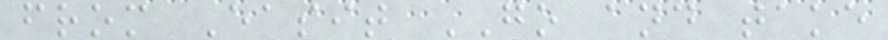from Easit GO and take
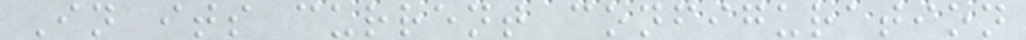In its current configuration
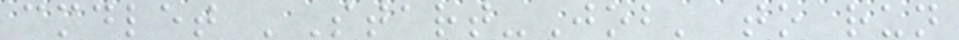cmdlet 'Start-Job' to run
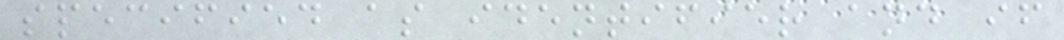specified as identifier and if
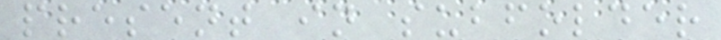present in subfolder
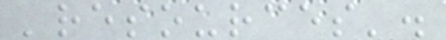'resources'.
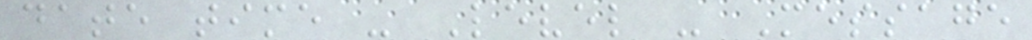date time - Level - Message
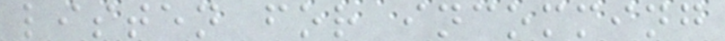listen for incomming
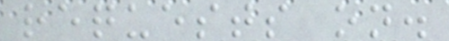requests on.
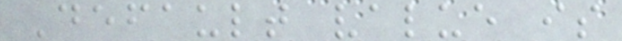Default value is
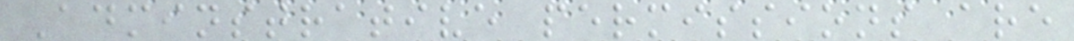Adminstrative permissions are
